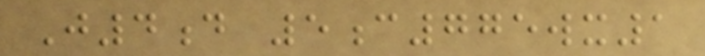J4d 5c775wx1
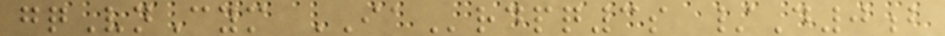gqVnCym IArdpq3s /D0b
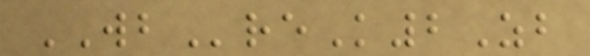WBreK2Zb
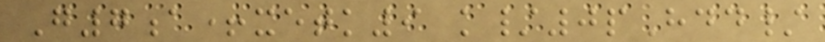G7a+xetk9 k/0pHdd/
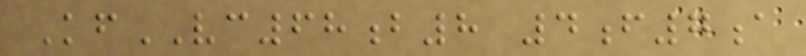KfVC68b8 4f7a
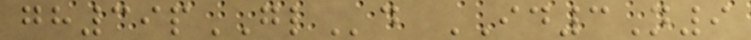gh39pGLd ID3N9
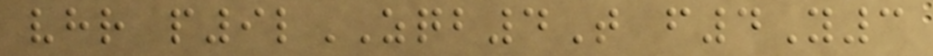vhr p9lZQB4T f4Y3
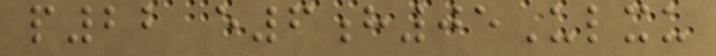p22 e6h05Ulxu
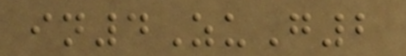in4ZuG2
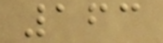163
